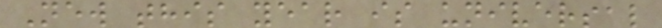New this year is universal
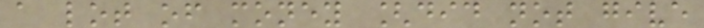a lot of money [did not give
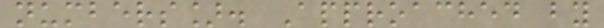numbers]. Approached by
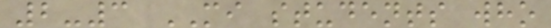2-3 MI students who
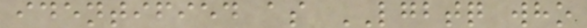identified as LGBTQ who
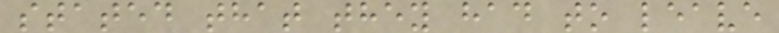stated that they had to leave
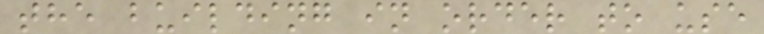the building in order to use
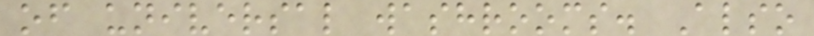of universal washrooms. Also
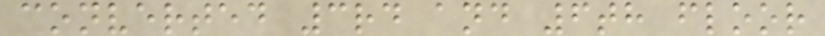converted 3rd and 6th floor
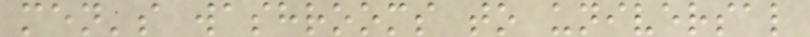men's washrooms to universal
